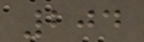204
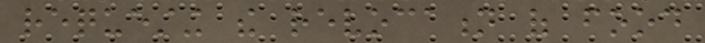requesting the revocation of food
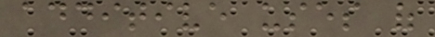additive uses of
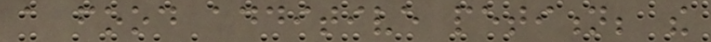a food additive petition; the
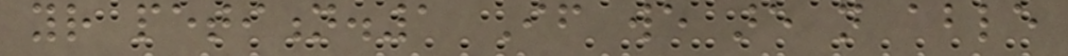your petition.1 If we are not able
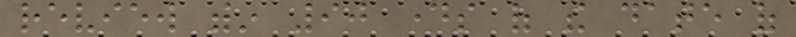review within 90 days of the date of
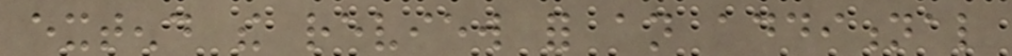extend the review for an additional
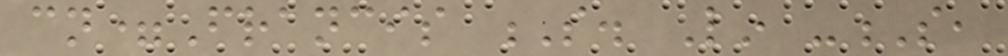cn=Francis S. Lin -S,
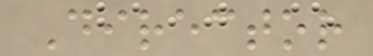Director
